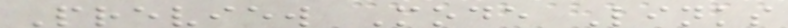Preview Mode Links
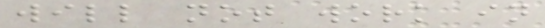will not work in
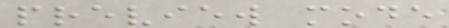preview mode
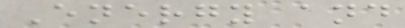Energy and
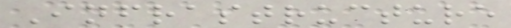Infrastructure
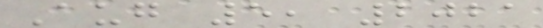Aug 5, 2021
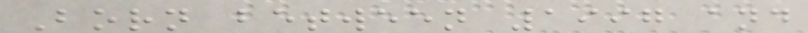Born between 1997 and
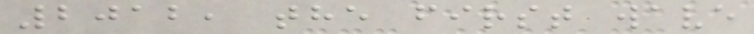2012, the first wave
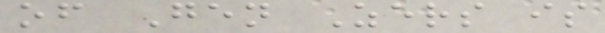of Gen Zers is
